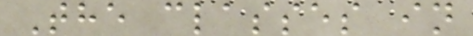The classes in
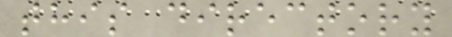this directory
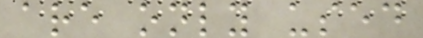are only used
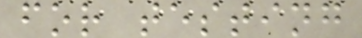for testing
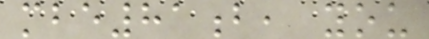mbe81b, you
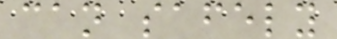can safely
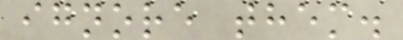ignore them.
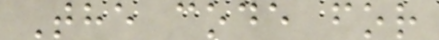The code for
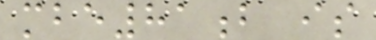mbe81b is
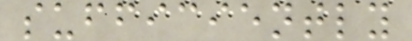sufficiently
